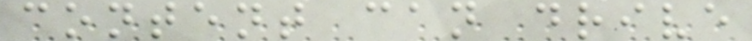content can drive
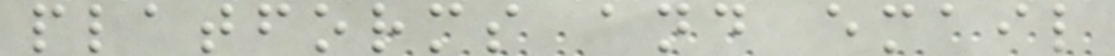platforms and email
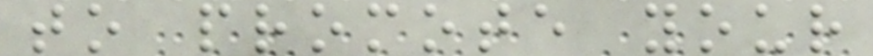to promote your
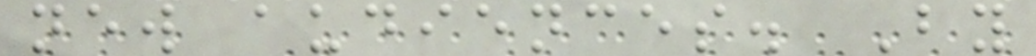new audiences. By
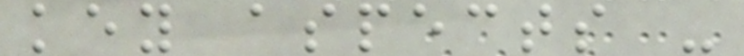key aspects -
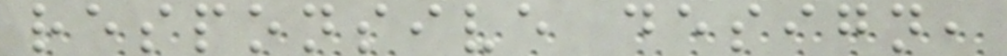responsive design,
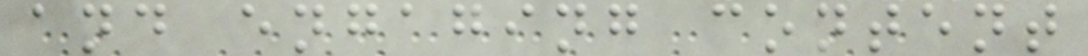and engaging content
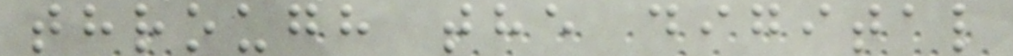through the digital
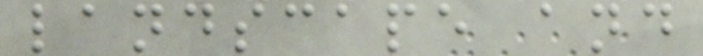landscape and
